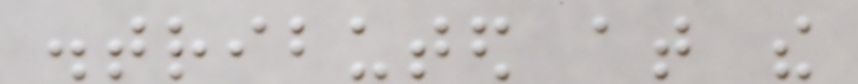distributed at the
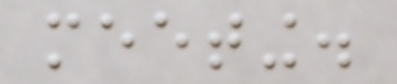meeting.
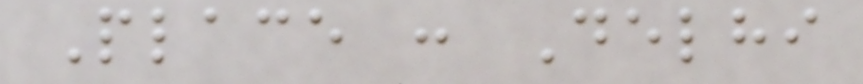Place : Delhi
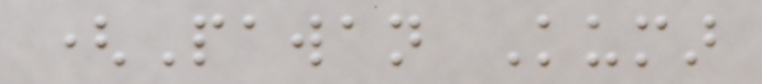(Pawan Kumar
